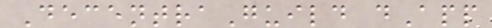DecentraGuild dApp
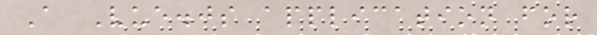A Vue.js application for
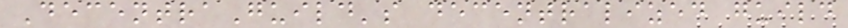DecentraGuild's decentralized guild
